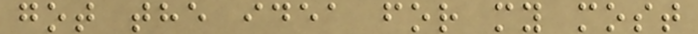got the idea for my most
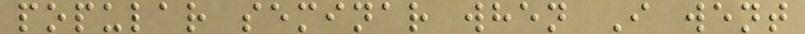popular seminar when I went
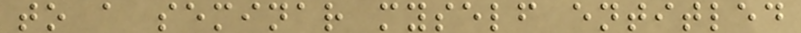to a seminar myself entitled
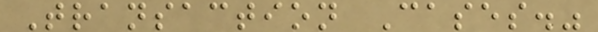Transaction Cases."
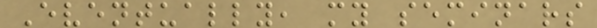Eventually, my seminars
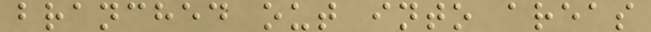branched out into areas
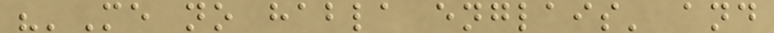"'Me no habla englais' and
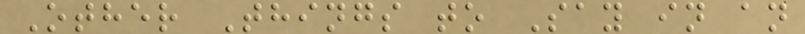Other Things to Say in an
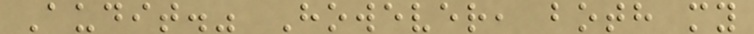Audit." However, both my
